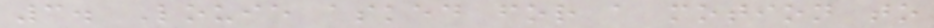3. Louie asked for a motion to
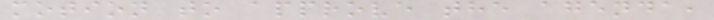motion to approve the agenda,
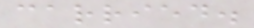carried.
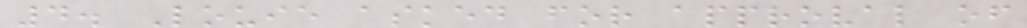4. Louie asked for approval of
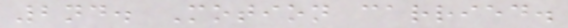2nd. Motion carried.
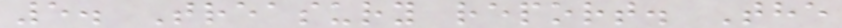5. Treasury report. The
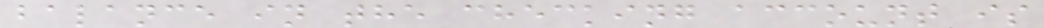balance in the checking account is
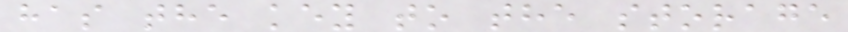has the key to the storage
